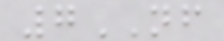7NF
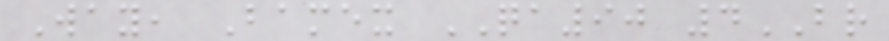Way, Bamex QA90 4BR
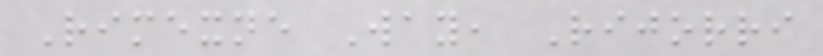Rimexne Way, Rijorri
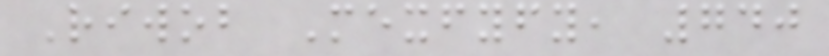Riwob Mexfyfy, 740
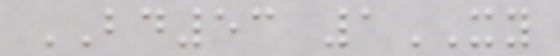BD53 1XY
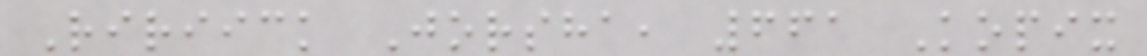Ririick Jorsha, 661 Kopix
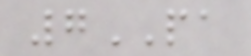7PA
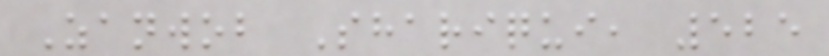Zanwob Shariqui, 525
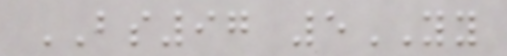BS97 5YY
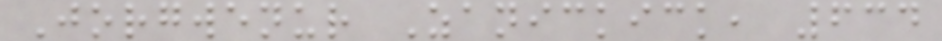Jorgwenur Zanickick, 634
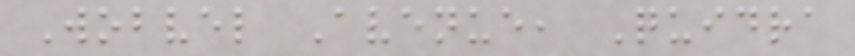Wobvel Avenue, Quidra
